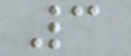3
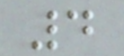4
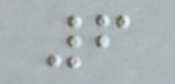6
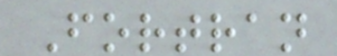Fortran
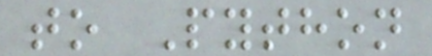to Python
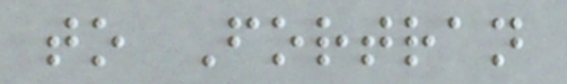to Fortran
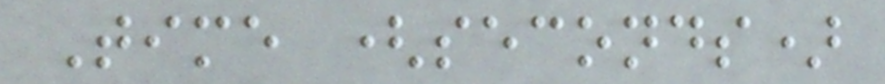Time (seconds)
